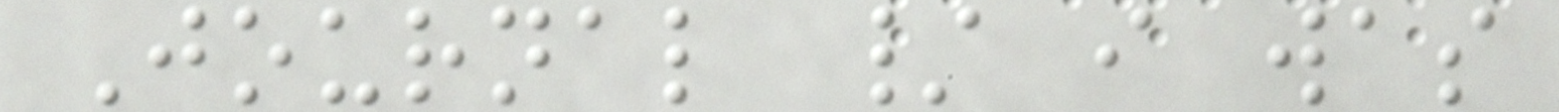Journal / i was
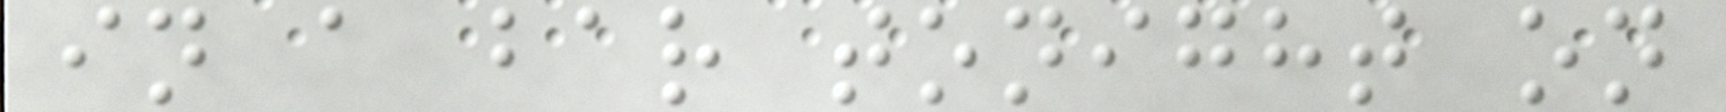in a bar tonight on
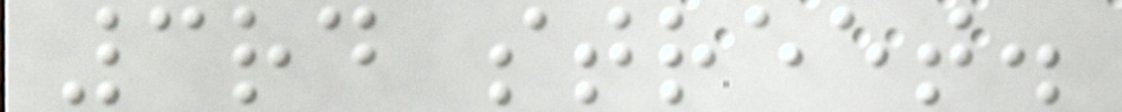3rd street.
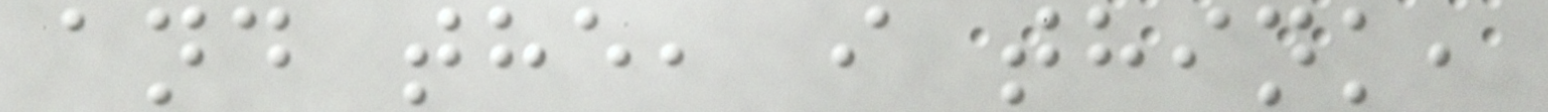and the, i think,
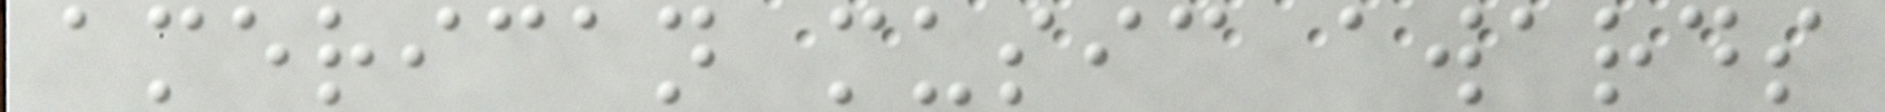american music awards
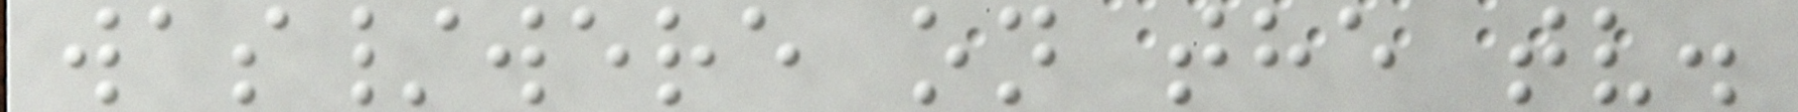was/were on the tv.
